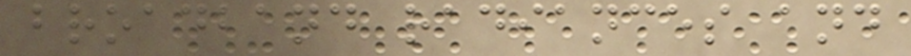broadband radiances and
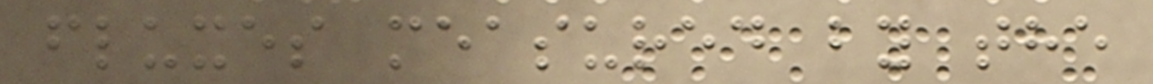fluxes measured by the
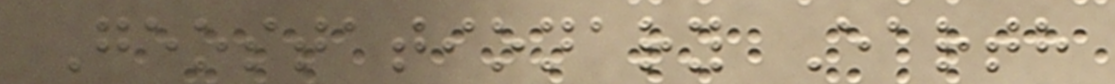Geostationary Earth
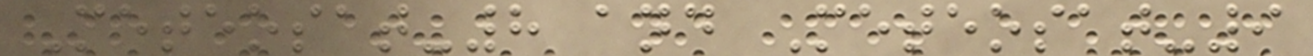Meteosat-8 and Meteosat-9
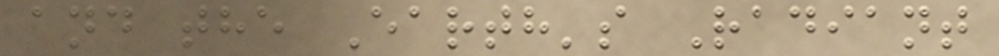and the Earth's Radiant
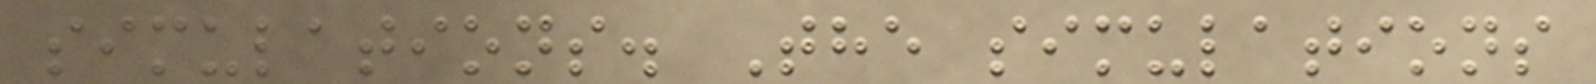simulations. The simulations
